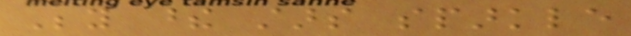Beyond these stars sparkle
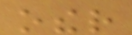other
